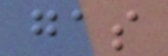gas
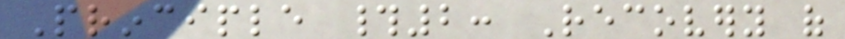Principle #2: Recovery of
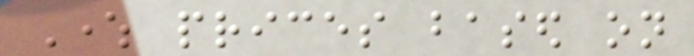Where prices based on
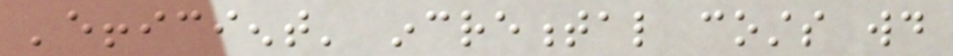'efficient' incremental costs would
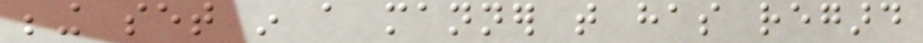being set in a manner that has regard
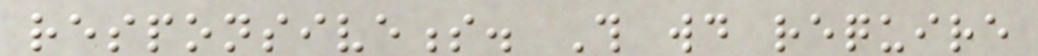responsiveness. This would require
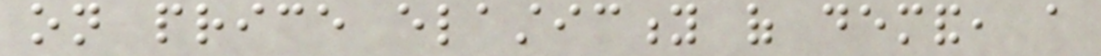on price elasticity of demand, a
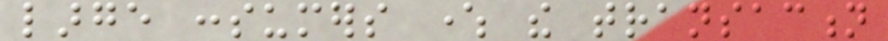large consumers where the transaction
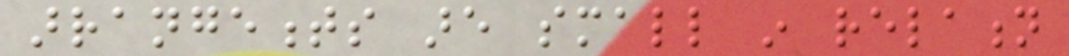arrangements are small in relation
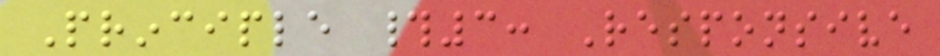Principle #3: Responsive
